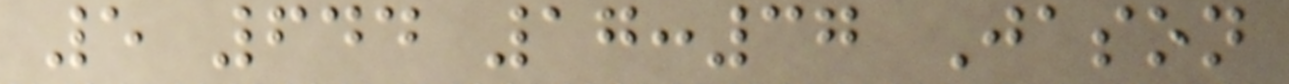5 644 17:37 Jason
